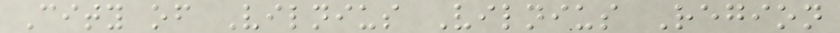City of Vilnius Vilnius Region
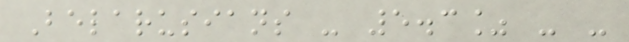Belarusians - 5.3% - -
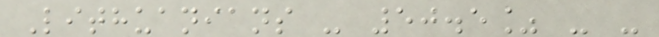Lithuanians - 50.5% - -
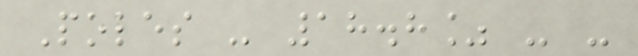Poles - 18.8% - -
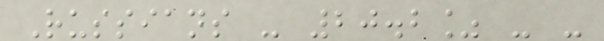Russians - 20.2% - -
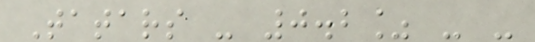Tatars - 0.2% - -
